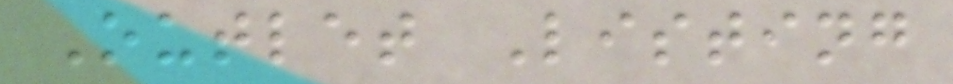Outlet Listing
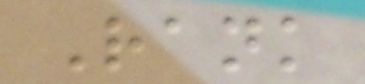Rank
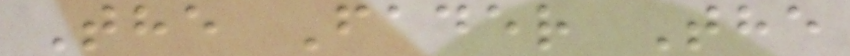The Fader The
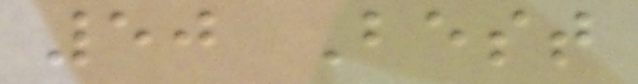50 Best
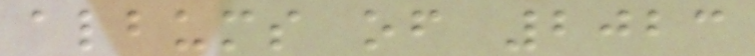albums of 2023
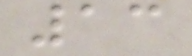13
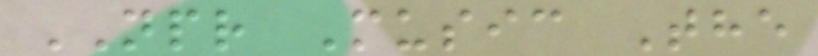NPR Music The
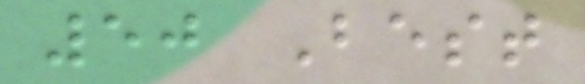50 Best
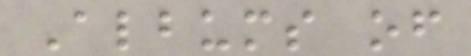Albums of
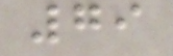79
